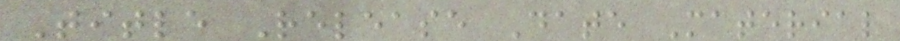Title Release Date Material
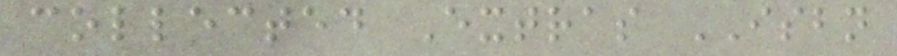collected Extras ISBN
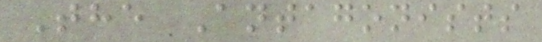The Antagonists
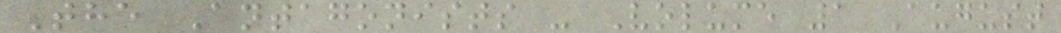The Antagonists - Volume 1 August
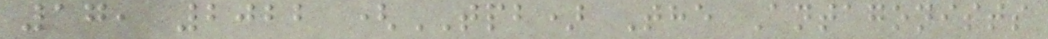17, 2022 (TPB) The Antagonists
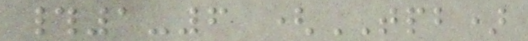#1-6 (TPB)
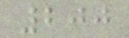200
